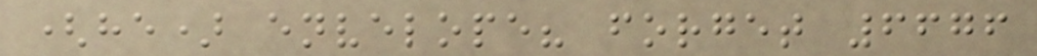(he) envelope? forget 6676
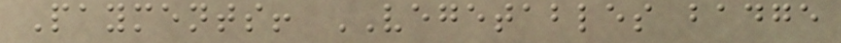Payments! VEGETABLES badge
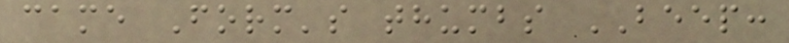came Form's thumbs BEEP:
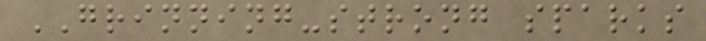GRINNING-strong sparks
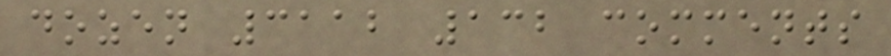dozen 3112 132 comments
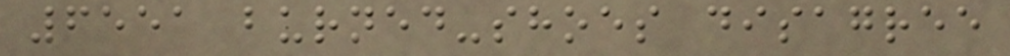6551 burned-shoes disagree
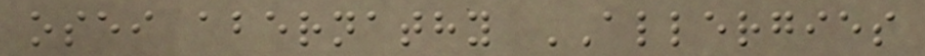osei abernathy ALLERGIES
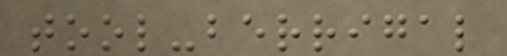tool-berrigal
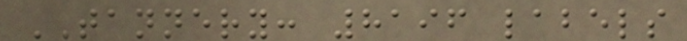TANNERY: 8196 labels
